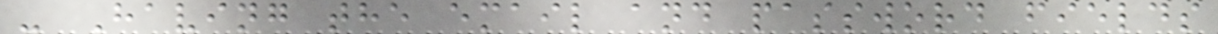- Having the email and password fields
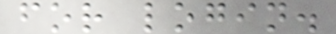for login.
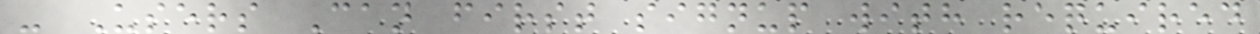- Users Can first signup with required
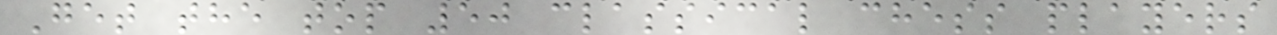Get the top 50 classical chess players
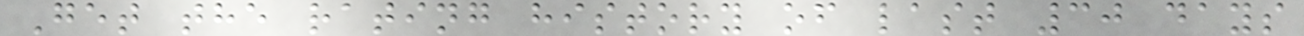Get the rating history of last 30 days
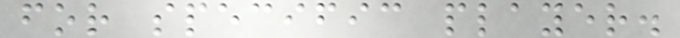for specific player.
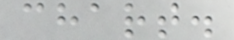chart.
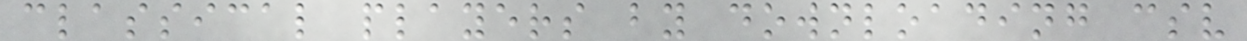classical players by downloading csv
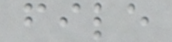file
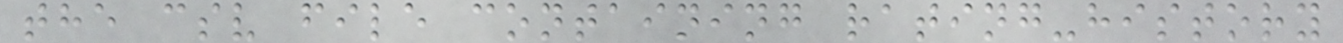the csv file containing rating-history
